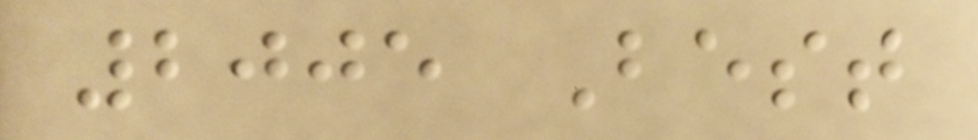2005 Best
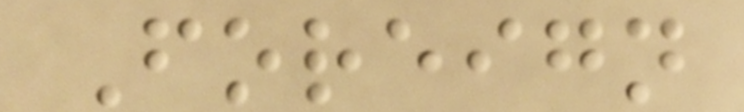Foreign
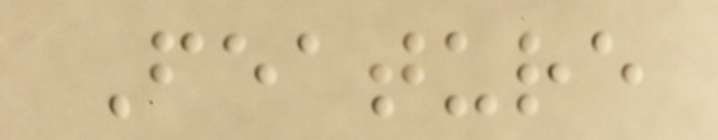Feature
